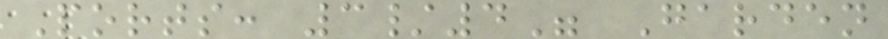Ports: 3/4" Garden
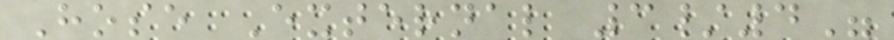Hose External 3/4"
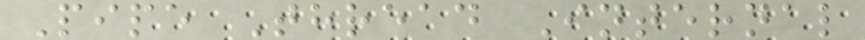Pipe Thread Internal
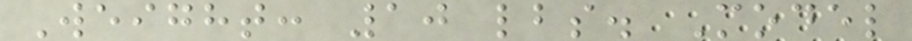Weight: 10 lbs. Model
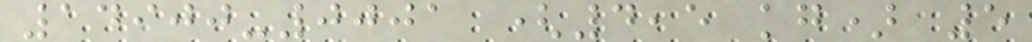14900-0001 (4,5 kg) 5
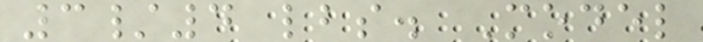3/4 lbs. Model
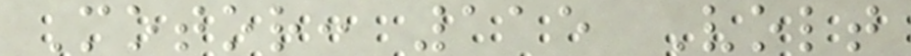Motor: 115 Volt
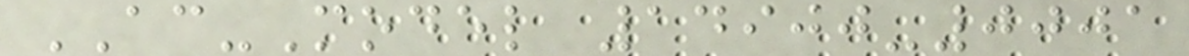AC-Model 14900-0001
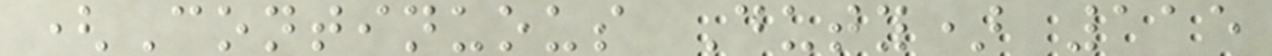(Continuous Duty) 115
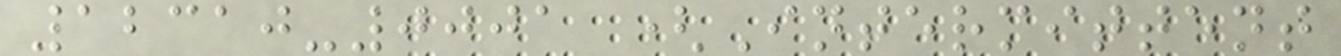12310-0001 (Intermittent
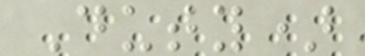Duty)
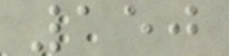150
